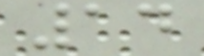14
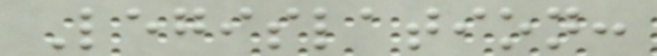Legislation:
